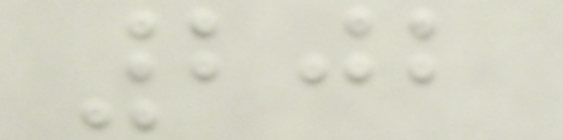202
